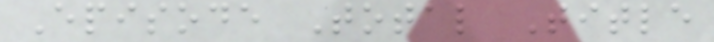Episode Total Title
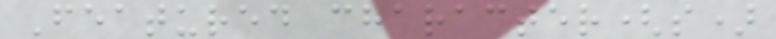Featured character(s)
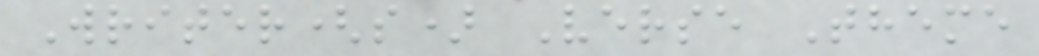Writer(s) Verse Theme
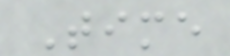Time
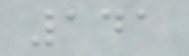141
